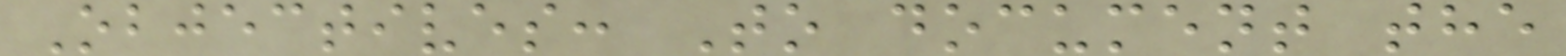Objectives: To document the
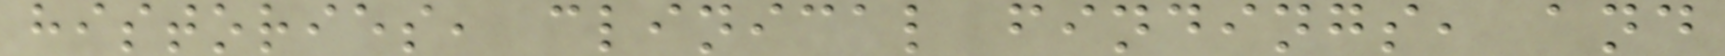histories, clinical findings, and
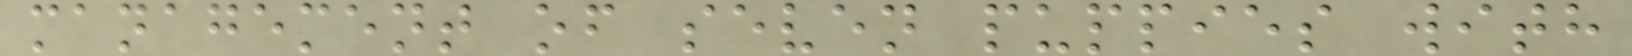management of seven puppies with
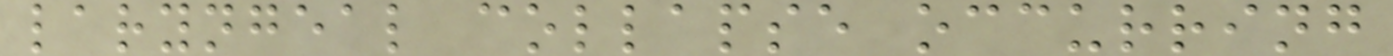laryngeal collapse occurring
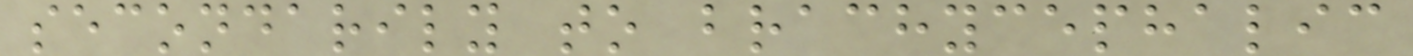secondarily to brachycephalic
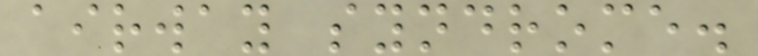airway syndrome.
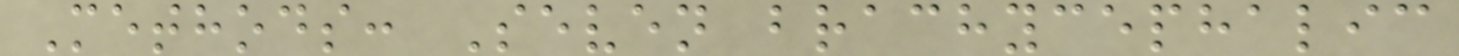Methods: Seven brachycephalic
